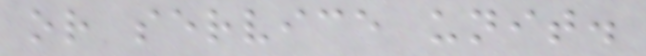or service unit.
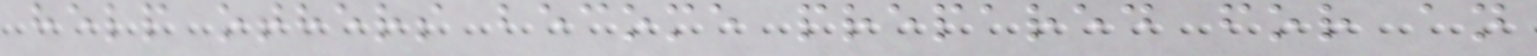help others become prepared for an
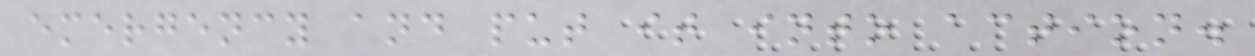emergency and put it into action.
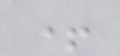+
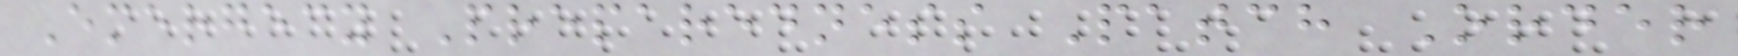Emergecy Preparedness Patch Order
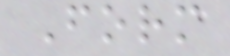Form
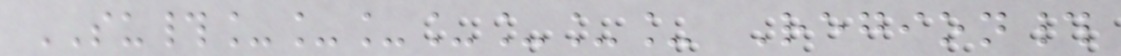SU#_______ Region#
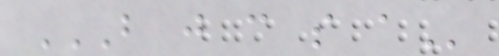B J C S A
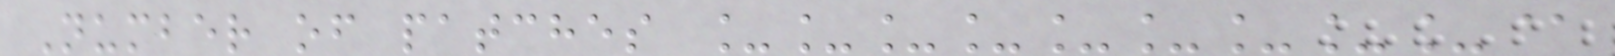Number of patches _________@
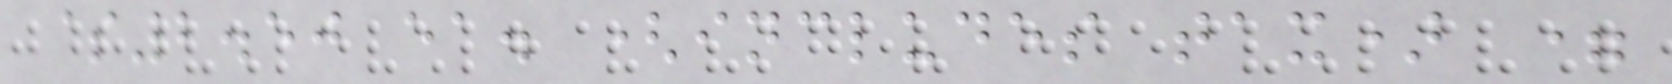$2.50 ea. (includes tax) =
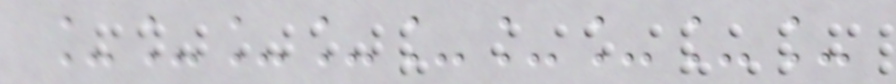_________
